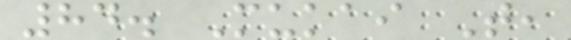84. Mukai T,
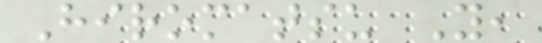Hiromatsu Y,
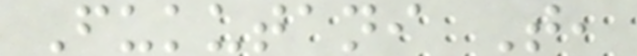Fukutani T,
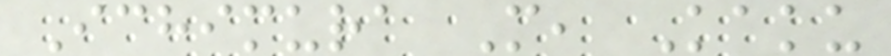Ichimura M, Kaku
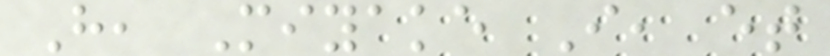H, Miyake I, et
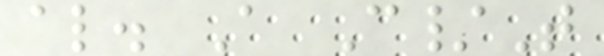al. A C/T
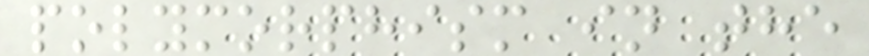polymorphism in the
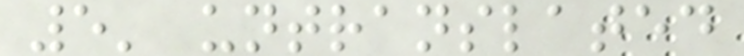5' untranslated
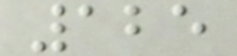125
